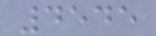4545
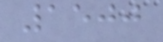1500
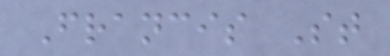Francis St
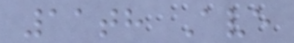11th Ave
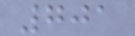701
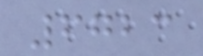6723
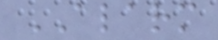ALARM
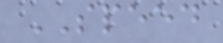SPEED
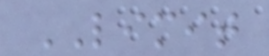LIMIT
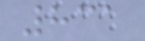831
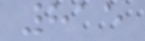815
